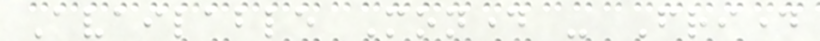Available Monday - Friday
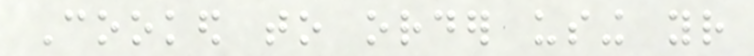Cooked to order using your
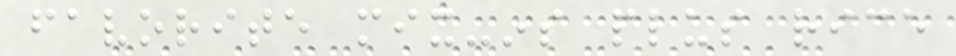favorite mix-ins plus rice
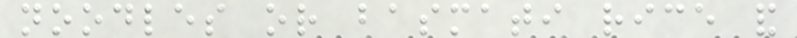noodles or basmati rice and
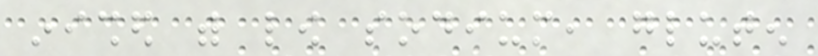inished with low sodium, gluten
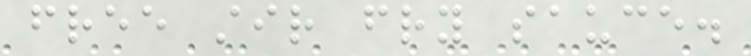free stir fry sauce.
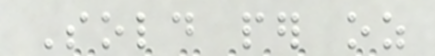Sold per oz
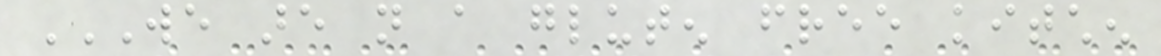WE ARE NOT A GLUTEN FREE KITCHEN
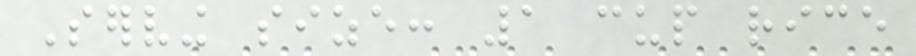Serving size: 1 cup rice
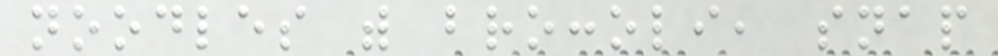noodles with broccoli, snap
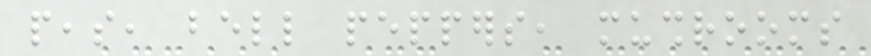peas, bell peppers, mushrooms
